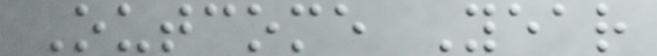Outcome Year
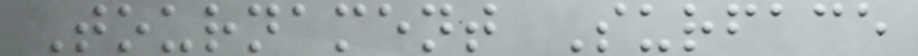Tournament Surface
